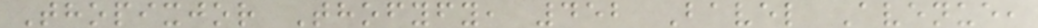Thopixjor Thofyfy, 452 Bavel Avenue,
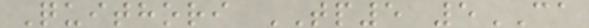Quithori TP5 5CA
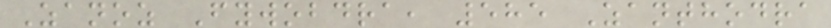Zanoz Fywobdra, 585 Zanthodra
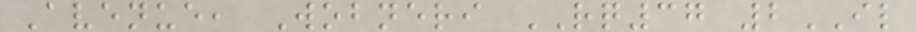Avenue, Wobneri RQ37 2IL
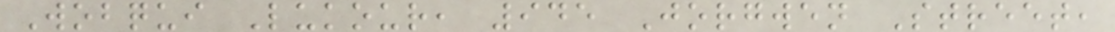Wobqui Lukour, 945 Jorgwen Street,
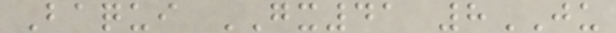Baqui GX41 8JU
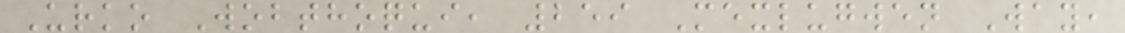Urko Wobthoqui, 259 Mexlugwen Way,
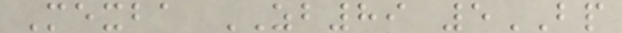Mexba ZB89 5BP
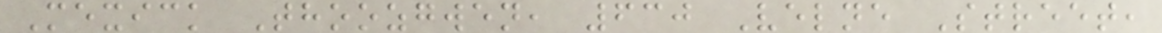Mexick Thoozgwen, 630 Velne Street,
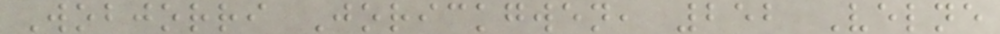Wobjorri Jorickgwen, 252 Velne
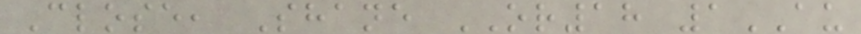Close, Shane OR18 1AU
